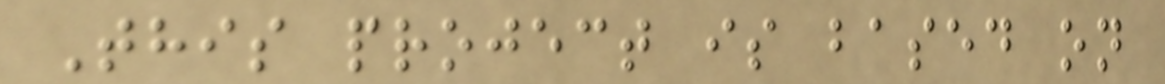This project is based on
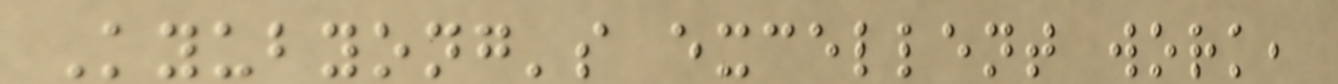Kyubyong's excellent work,
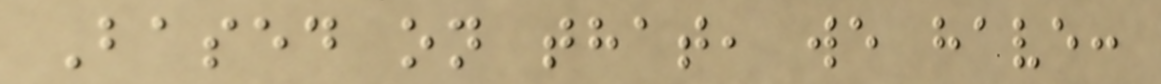Based on that, we have:
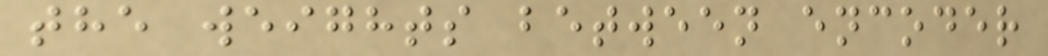the weights between encoder
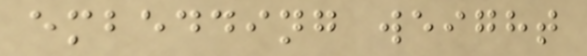embedding weight
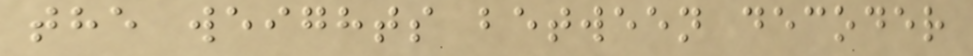the weights between decoder
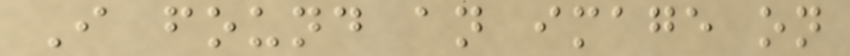I found an image on
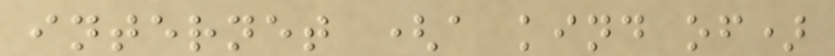internet (a kind of)
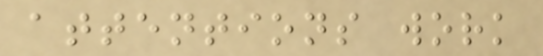attentions work
